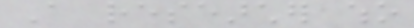A researcher who
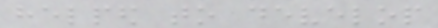helped to develop
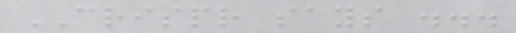CRISPR says ...
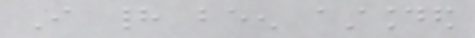I had been astounded
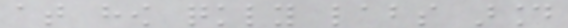at how quickly labs around
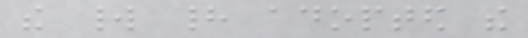the world had adopted the
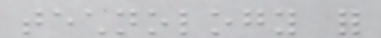technology for
